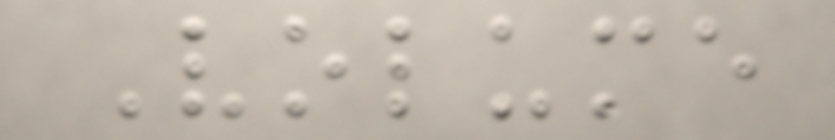Volume
